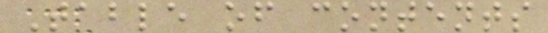Table of contents
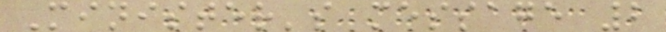Minister's message 2
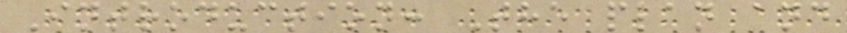Introduction: The plan and
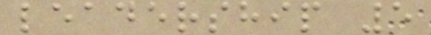leadership 5
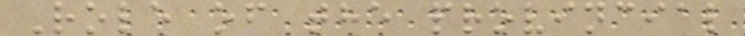Role of the provincial
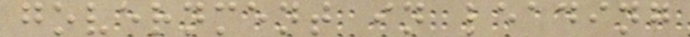government in leading
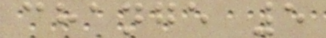change 5
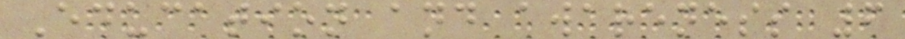Education and awareness 6
